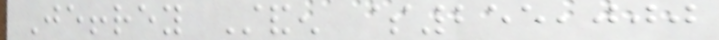Jeffrey Standen $255,000
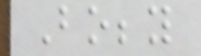Bobby
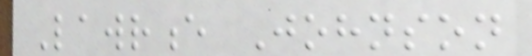Lawrence Johnson
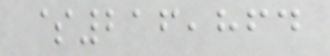$216,864
